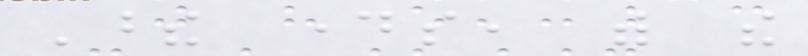These days, with the
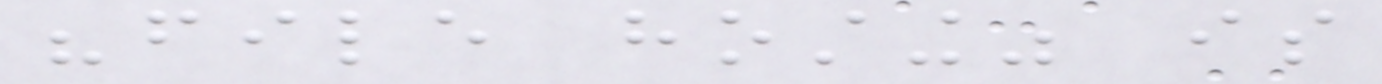"file hosting" is
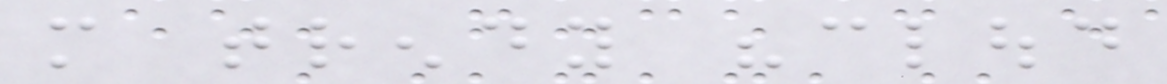more trendy "cloud
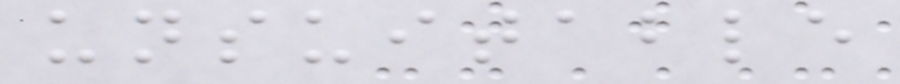unsuitable
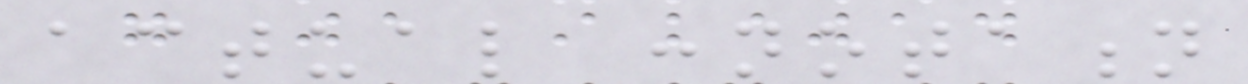actual connotation
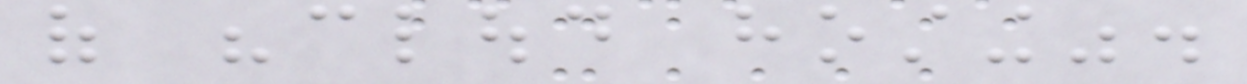of "cloud hosting".
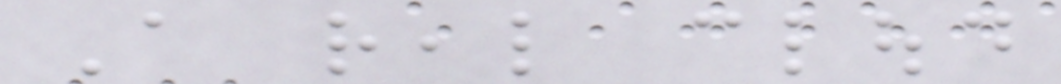A real cloud
